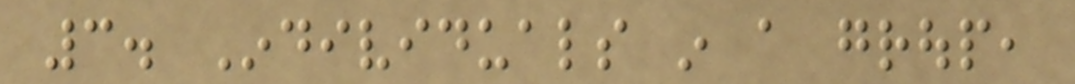3. Individuals in a group,
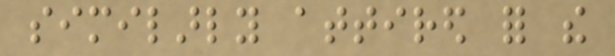similarly attired for the
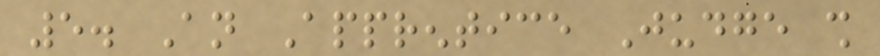5. An Apprentice Judge shall
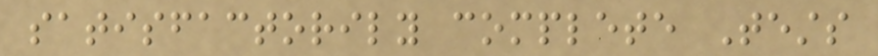satisfactorily complete Tests
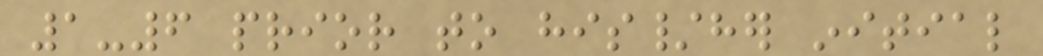1-6 prior to his/her initial
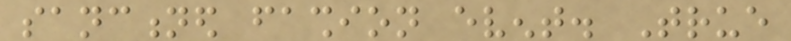sanctioned fashion event. True
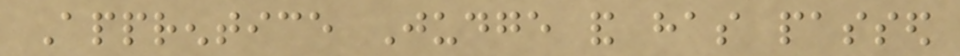Apprentice Judge and has passed
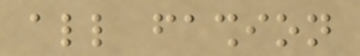all fashion
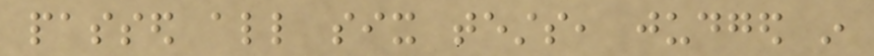passed all six tests, judged in
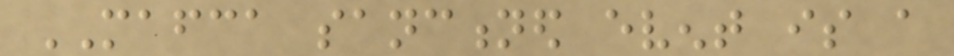MAFCA sanctioned event is a
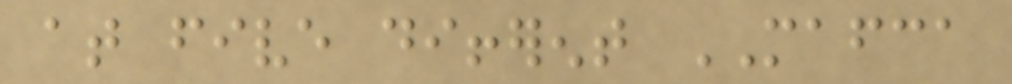at five different MAFCA
